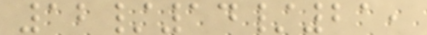12/14/21,
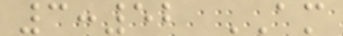3:52 AM
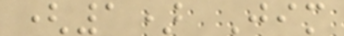(1) Jim
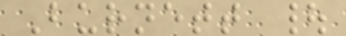Burnett |
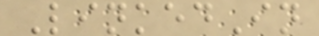LinkedIn
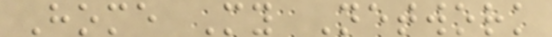Home My Network
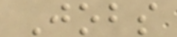Jobs
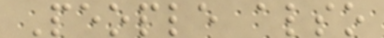People also
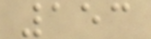153
